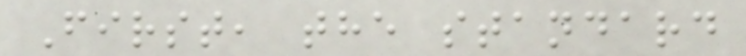First, the standard
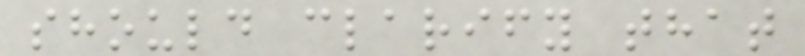should clarify that
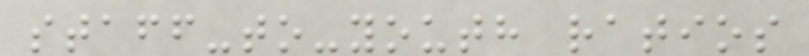staff-to-youth ratios
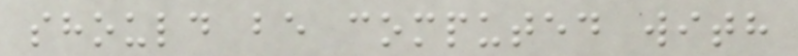should be computed with
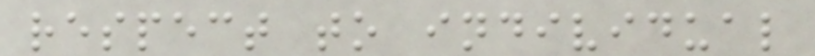respect to individual
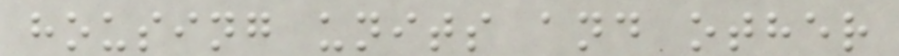housing units and other
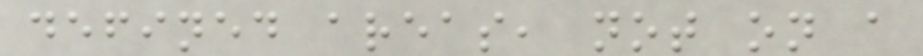defined areas, not on a
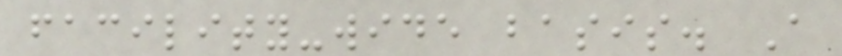facility-wide basis. A
